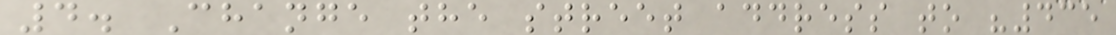4. Change the street address to "435
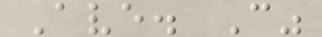Ave. C"
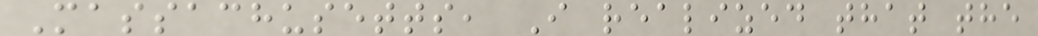Massachusetts, I realized that the
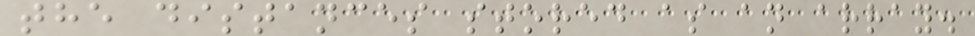the distances stored as an array.
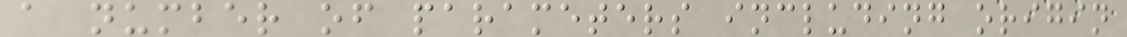a number of parameters including origin
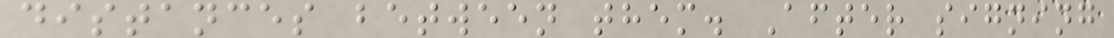distances between them. After signing
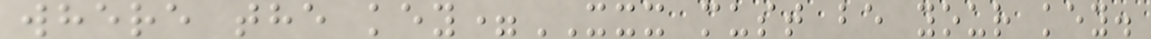where the key=XXX must be your key.
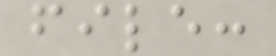file:
